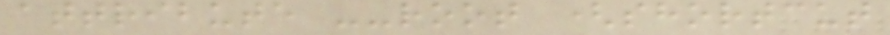attribute --root (shortcut
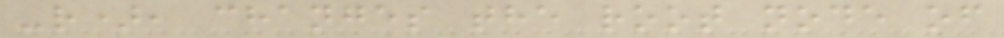-r), changes the root node of
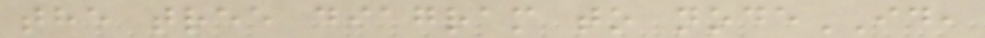the tree diagram to nodeID,
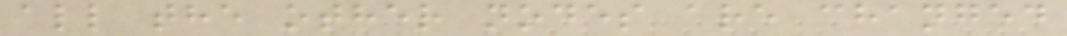all the other nodes are changed
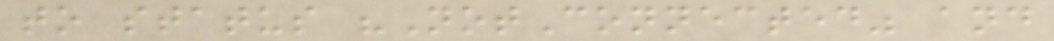to status "NotConnected" and
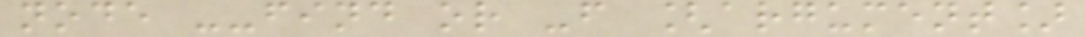node --find or -f [argument]
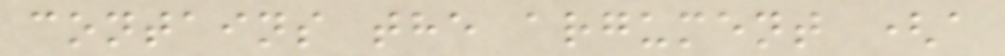contains the argument (a
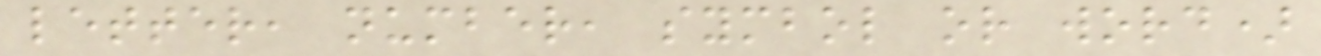letter, number, symbol or word)
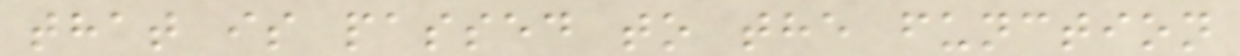that is passed to the function
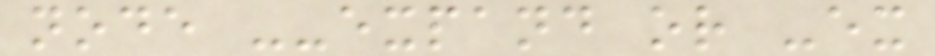node --expand or -ex
